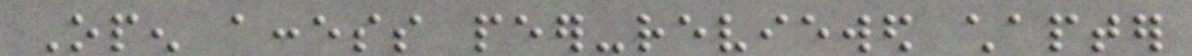Open access peer-reviewed chapter
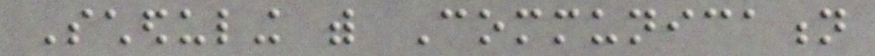Scheduling with Communication
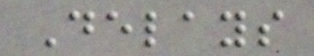Delays
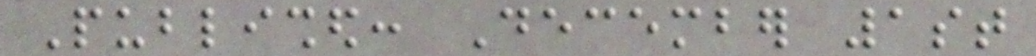Published: December 1st
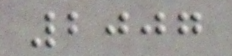2007
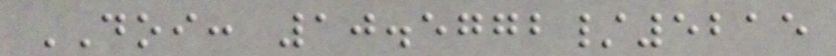DOI: 10.5772/5215
